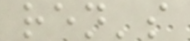ren's
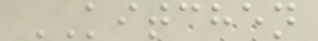KITCHEN
